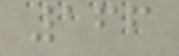166
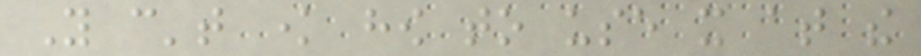You can't know how to use it at the
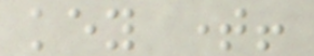key time!
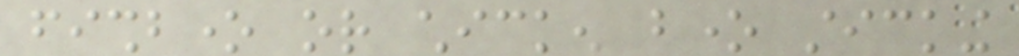fishbone or chicken bone sticking
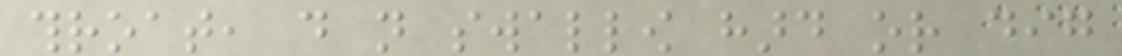throat, do not swallow hard or dig
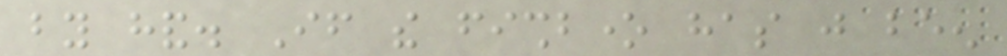by hand. If the fishbone has just been
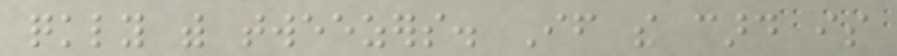quickly with tweezers. If the card is
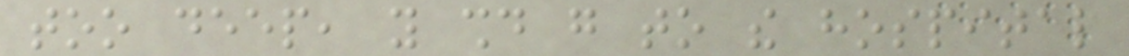too deep, you should go to the hospital
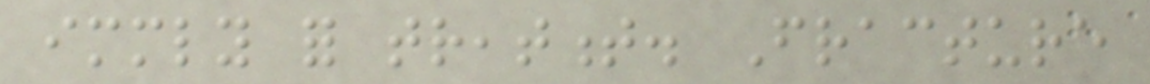immediately for treatment. Fracture
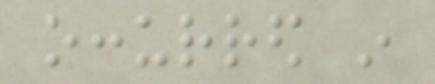occurred in
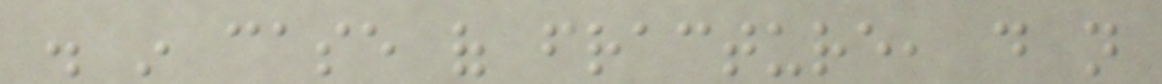. in case of fracture, do not
